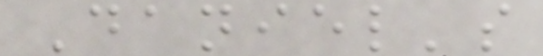Daniel's
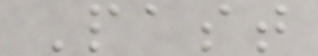Past
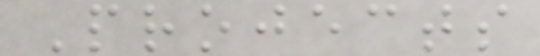Projects
